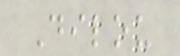Dilou
